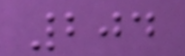204
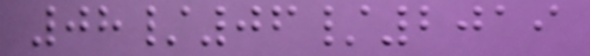08/06/2019
